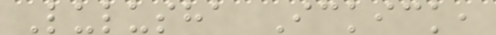Lulusha Ickick,
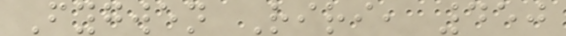Fygwen Riri, 450
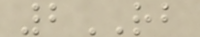2RB
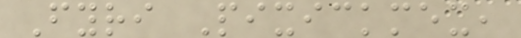Fyri Pixickmex,
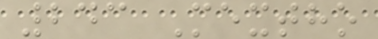243 Mextho
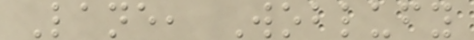Lane, Woblufy
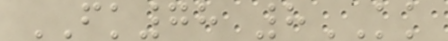FK78 8KK
